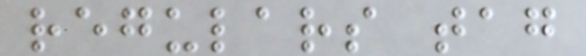regulars tag
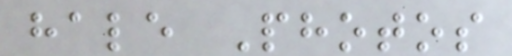hale Photos
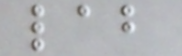lab
